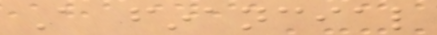A financial
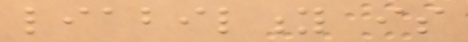liability is
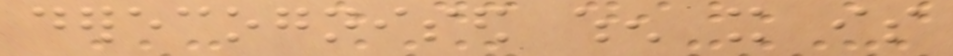derecognised when it is
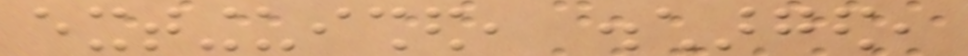extinguished, discharged,
